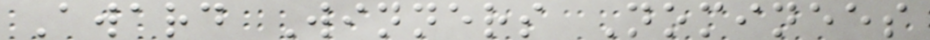Award Winners Nominees
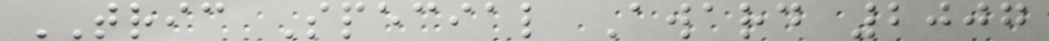TRIC Special Award 2007
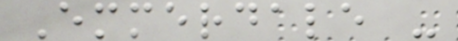Emmerdale -
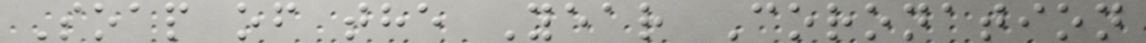Soap of the Year Coronation
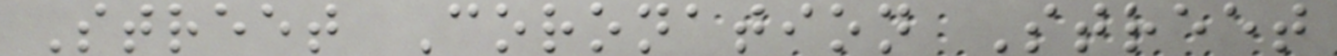Street Coronation Street
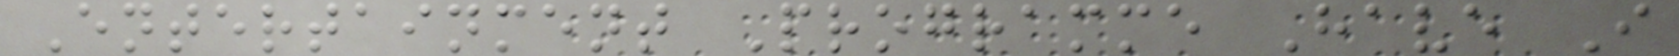Entertainment Programme Have I
